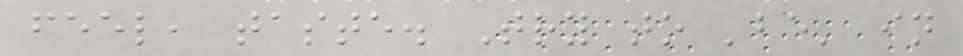feel, taste. Try to 'be' in
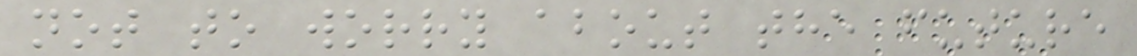not to worry about the future
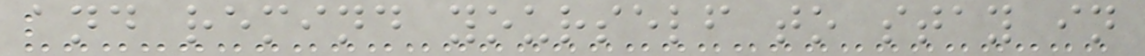and remind yourself to stay in
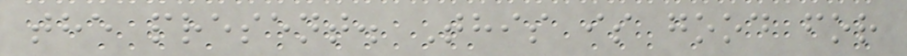the present. This is good for
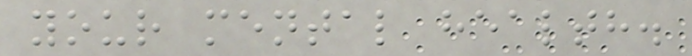your mental health.
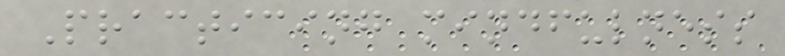Practicing mindfulness
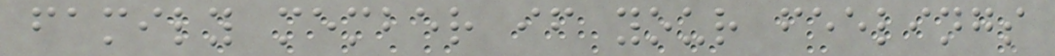family member if your feelings
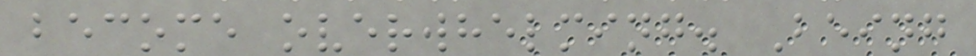become overwhelming. Being
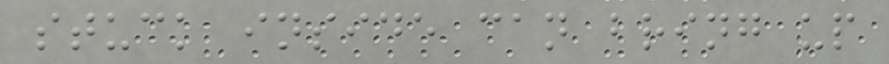stuck inside can bring up
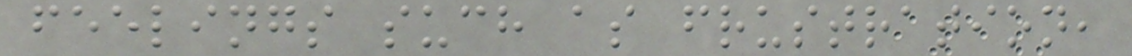feelings such as frustration,
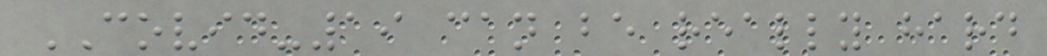COVID-19 can be really hard
